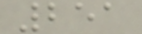251
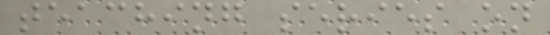teaching series on
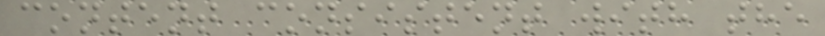content consistent with the
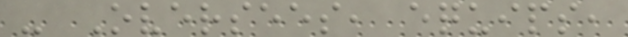- Oversees, equips,
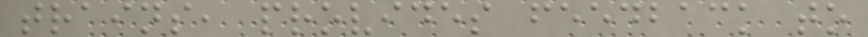trains, provides feedback to
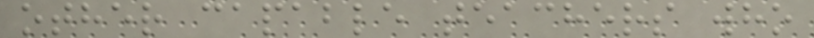other capable teachers who
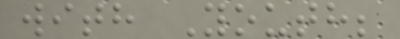with Youth;
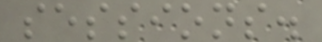sessions.
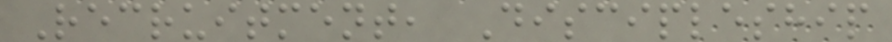Recruitment, Discipleship
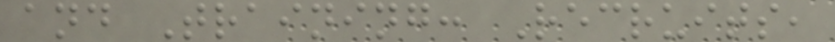and Training: Recruits,
